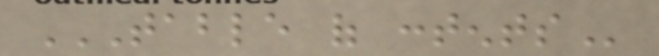TABLE OF CONTENTS
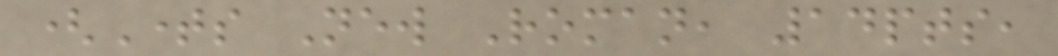(Times New Roman, 14pts,
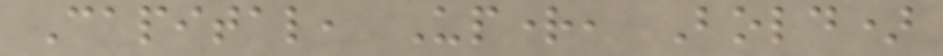Capital, Upright, Bold)
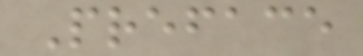Preface
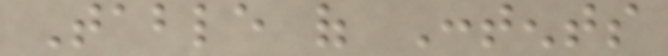Table of Contents
